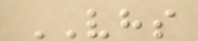VHS
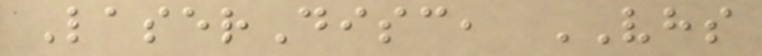LaserDisc, VHS
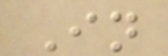In
